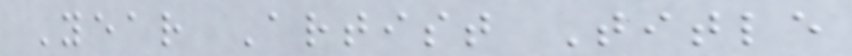Year Artist Title
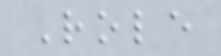Role
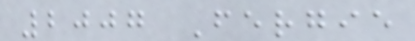2007 Fergie
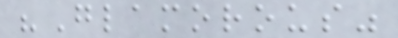"Glamorous"
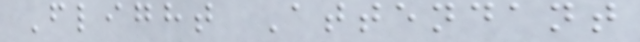Flight Attendant
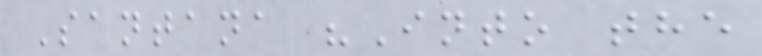Santana "Into the
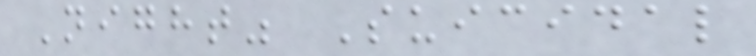Night" Suicidal
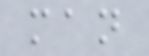man
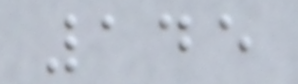145
